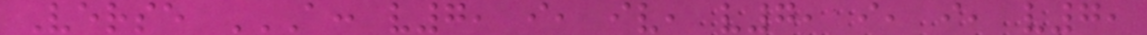Verse A: V7, I, IV, V7, I, I, V7,
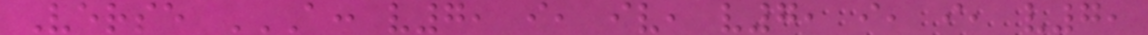Verse A: V7, I, IV, V7, I, I, V7,
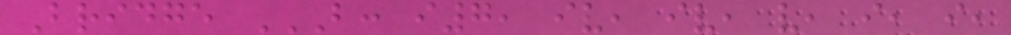Bridge B: I7, IV, IV, V, I, I,
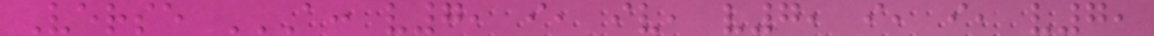Verse A: V7, I, IV, V7, I, I, V7,
